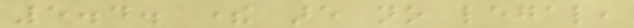5.4. there are no legal,
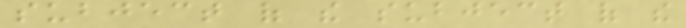subject of the subject of the
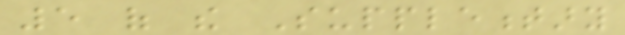5 of the Supplementary
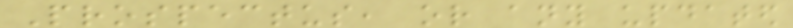Prospectus, or any updated
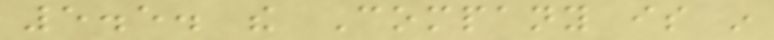5.5. the Company is in
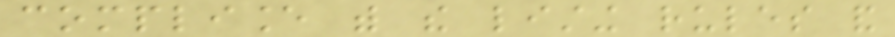compliance with the listing rules and
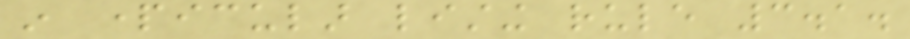in particular listing rule 3.1.
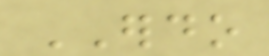ERDO
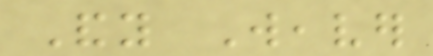Andy Weaver
